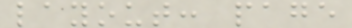layout: page
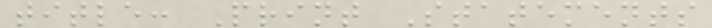title: Print Statements
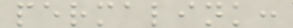permalink:
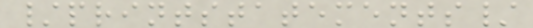/printstatements/
